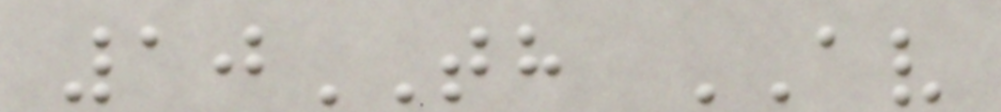10TH AV
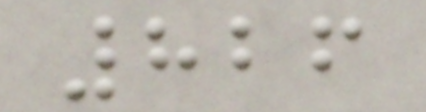826
